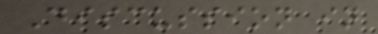Discussion in
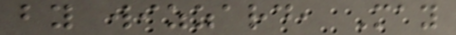by wizzard, May
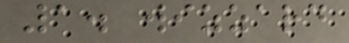1. wizzard
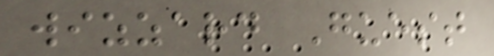wizzard Guest
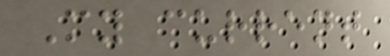My current
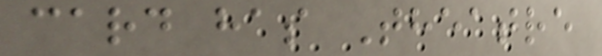card has Theatre
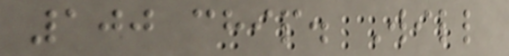100 chip. Will
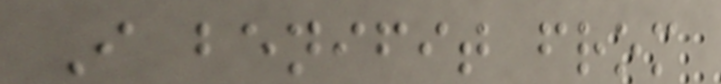I benifit from
